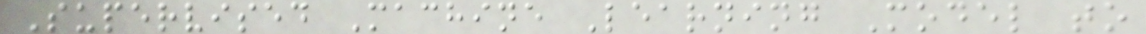Supervised Machine Learning Model to
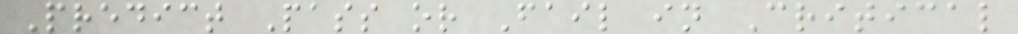Predict Pass or Fail in Critical
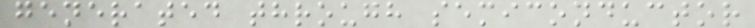generated through semiconductor
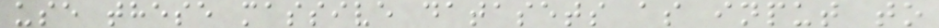use these massive datasets as input to
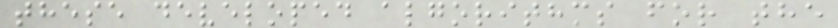these developed algorithms for the
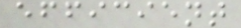efficient
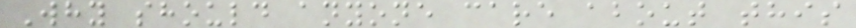Why should anyone care about this
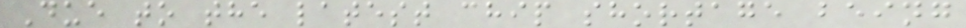Due to the latest chip shortage being
